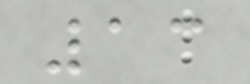13
